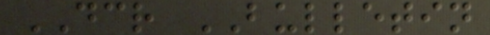DCR BULLETIN
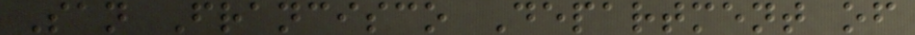San Francisco Department of
